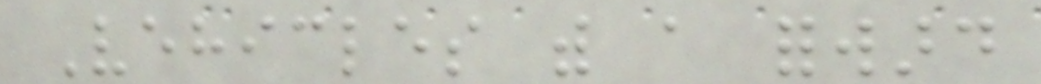Vehicles with a forward
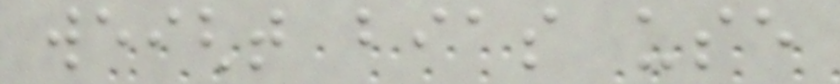weight bias use
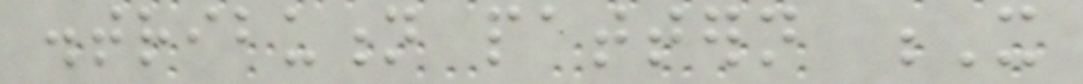distribution pattern X
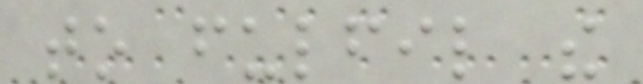to fulfil the
